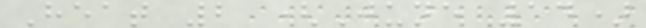Heat 2 (June 14)
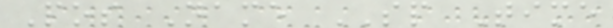Pos Name SP Time
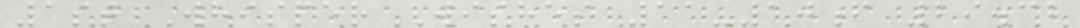1st Whisper Wishes 11-10f 29.32
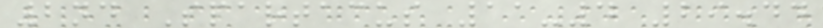2nd Spartacus 11-4 29.44
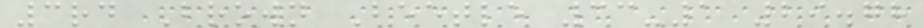3rd Brown Beetle 33-1 29.78
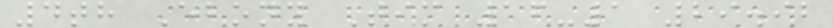4th Ebony Tim 16-1 29.92
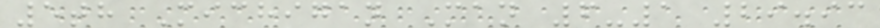5th Michigan Man 6-1 29.93
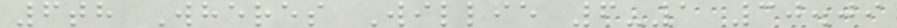6th Wheres Willie 6-1 30.09
